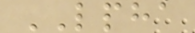LPHA
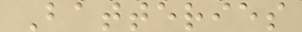Batteries
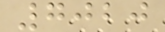7020
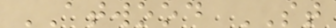ATWOOD ST
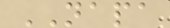NAPA
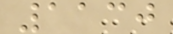1130
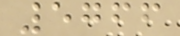5766
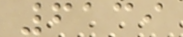6139
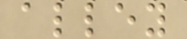alley
